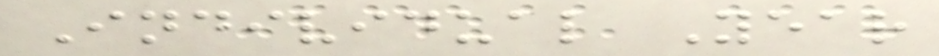Individual Year
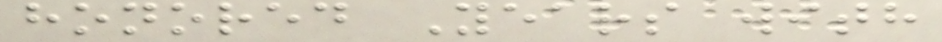honored Years with
